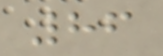86
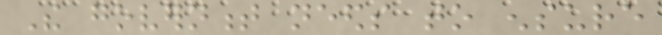The government needs to ensure
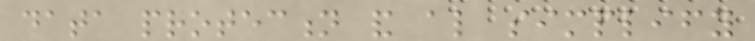data protection and also simplify
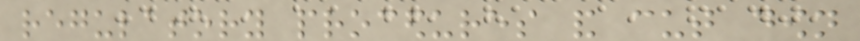regulatory procedures and cut down
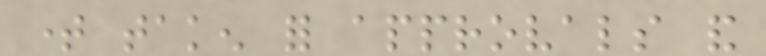time taken for approvals and
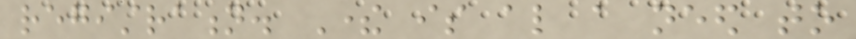registration. There is also a need to
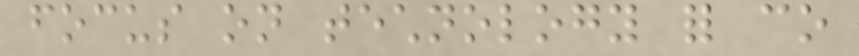focus on technology for co
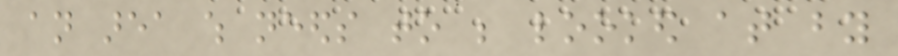an area which needs to be looked at by
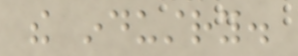the industry.
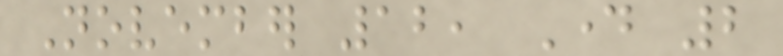November 12, Day 2
